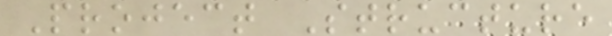Project Structure
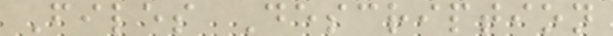Files Description
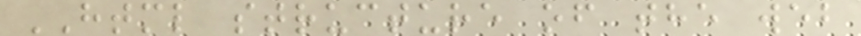HTML structure of the web
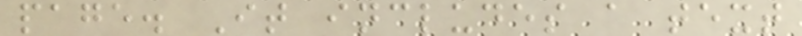page. It includes a text
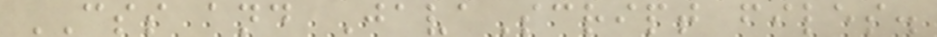CSS and JavaScript files.
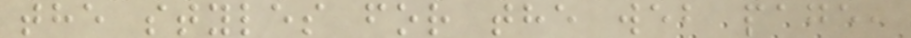the styles for the web page,
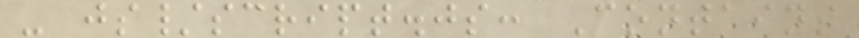- js/script.js: Contains
